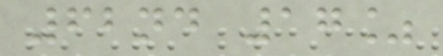62nd 17%
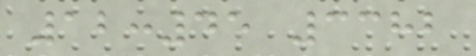12:45 3382
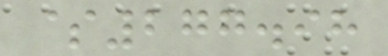$277.98
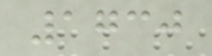1730
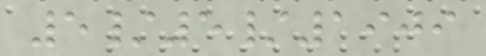5/5/1909
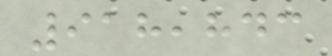918,843
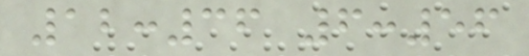12:36 6:56
